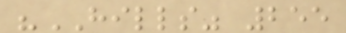"HILLS" 255
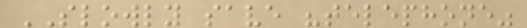SLOWLY save "telephone"
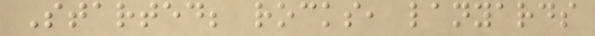Started; rocks, lanyards
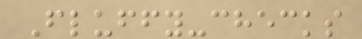Fluffy-checks
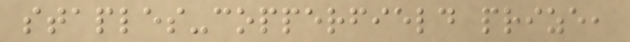staples-copperfield prize,
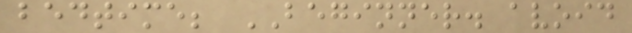bedtime; BEGINNER. avoid
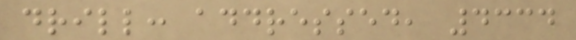drill: addressed, 4334
